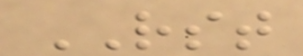RST
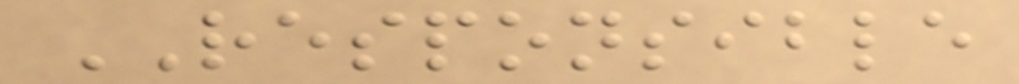RESPONSIBLE
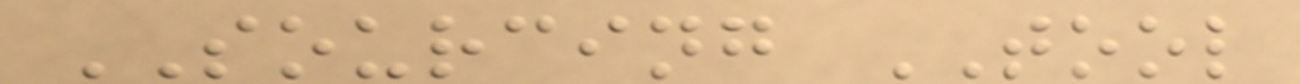SOURCING TOOL
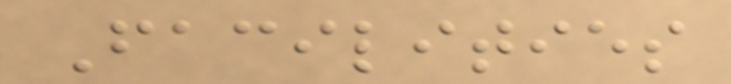Facilities
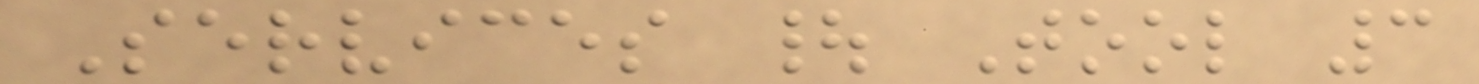Services | Tool 3
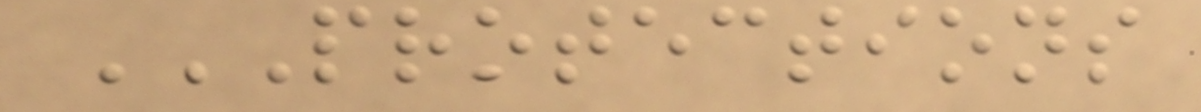PROTECTIONS
